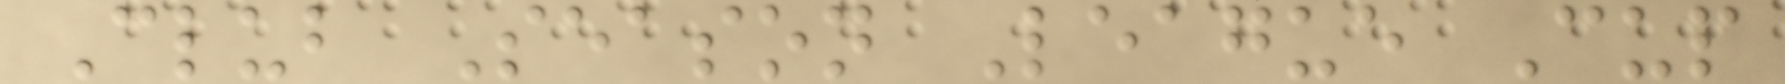Club Season League Cup
